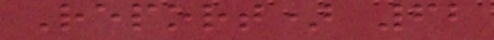Report) 62
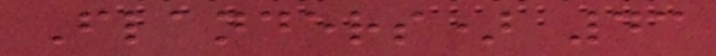Flanders) 43
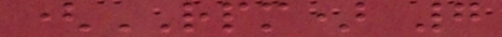(RPM) 7
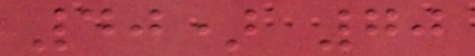40) 70
